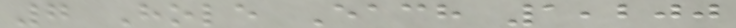7 Hole Each 1,200
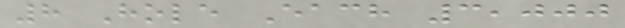8 Hole Each 3,000
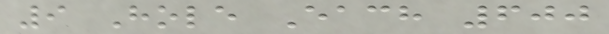9 Hole Each 600
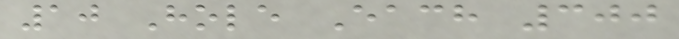10 Hole Each 300
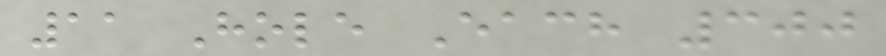11 Hole Each 300
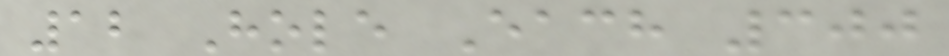12 Hole Each 300
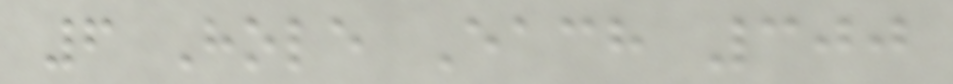6 Hole Each 300
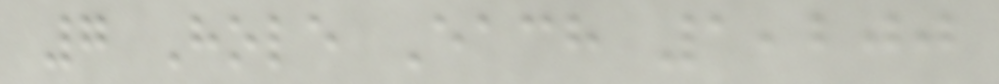7 Hole Each 1,200
